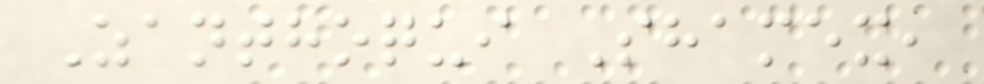Zanthoqui Shamex,
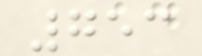753
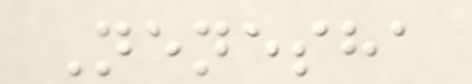Nenesha
